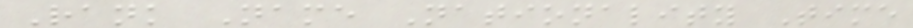Rank Name Nationality Time
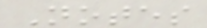Notes
